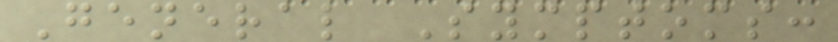General Symptoms:
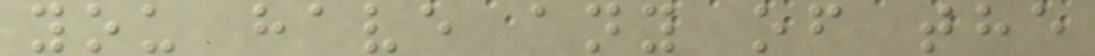you have any of the
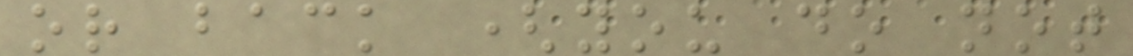or back (you do not
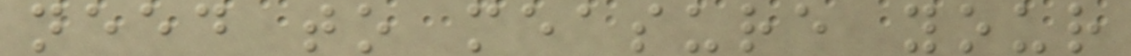need to measure your
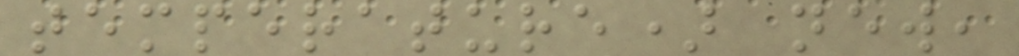temperature) new,
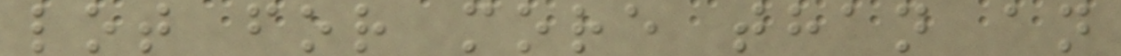lot for more than an
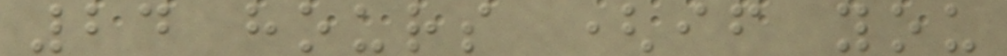24 hours (if you
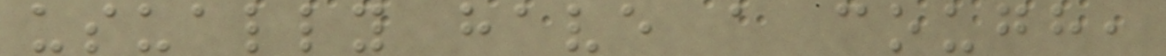usually have a cough,
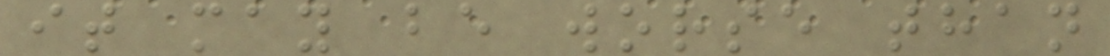it may be worse than
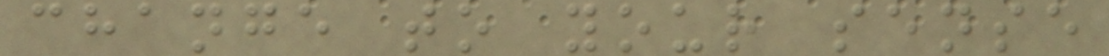change to your sense
